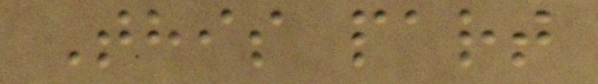This part
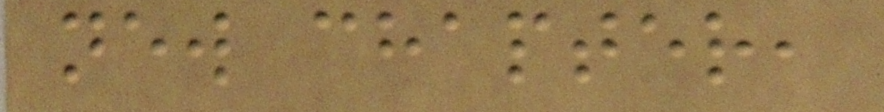new chapter,
